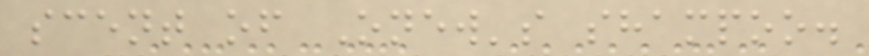scent of Onew's shampoo.
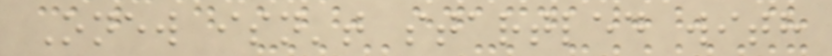Onew isn't startled with
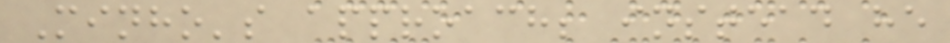Minho's approach; instead he
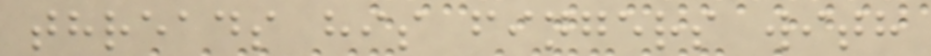threads his fingers with
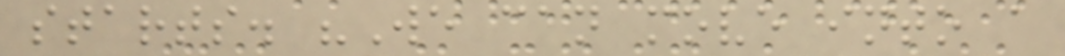starts. "We can move into a
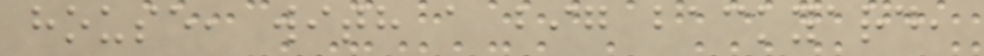house, with a big backyard,
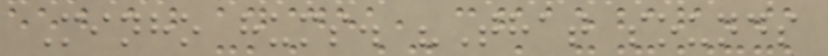Minho hums. "That sounds
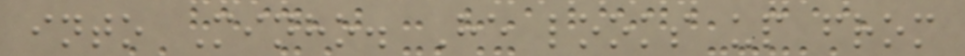into Minho. He looks up from
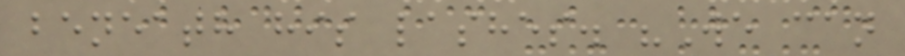beneath his lashes. "We can
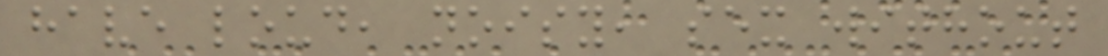have loud, noisy, sex without
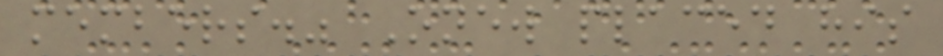members." Onew placed his
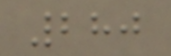280
